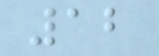12
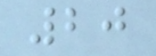20
